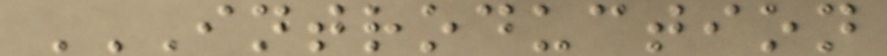INTRODUCTION
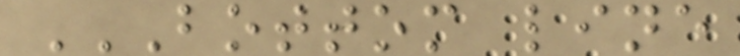BOTTOM LINE
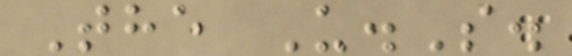The U.S.
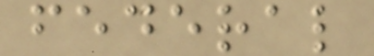federal
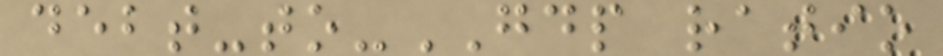debt-to-GDP ratio
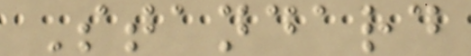Standard
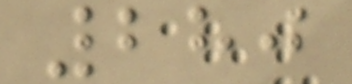280
